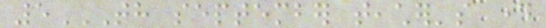5TH SEPTEMBER TEACHER'S DAY
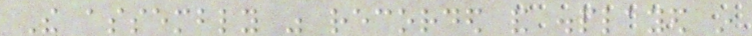The assembly was recorded and displayed in
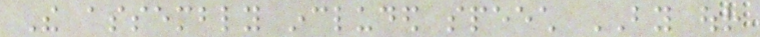The assembly included speech BY our
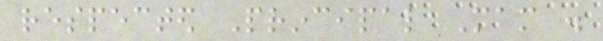respected Principal Mam .
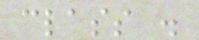class .
